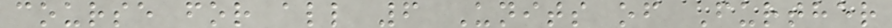course for all 6 Units of Further
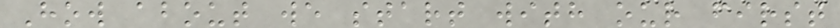How about we start with our first
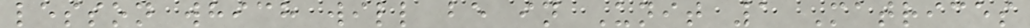lesson which will be in Unit 1 Matrices
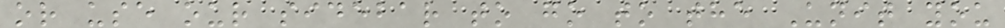or use our sidebar to go to the Unit you
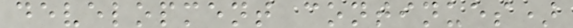development continues)
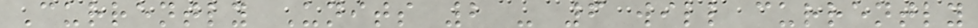Currently Units 2 - 6 will currently
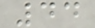44
